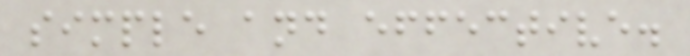simple and effective.
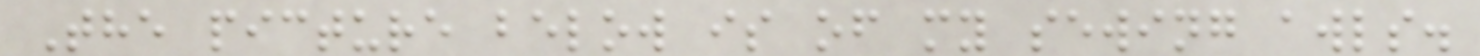The picture below is of my sewing awls.
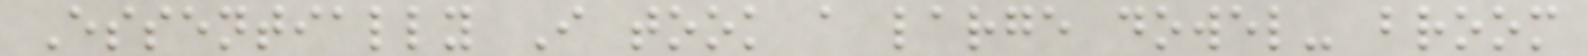Essentially I took a large dowel- broom
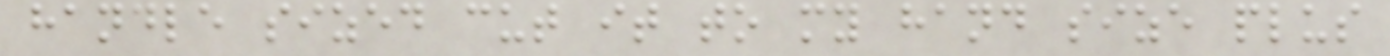handle sized cut it to my hand size plus
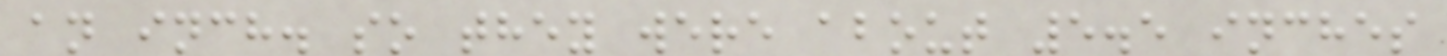an inch. so they were about 5.5 inches
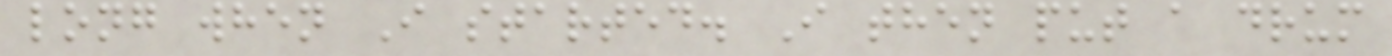long when I started. I then put a drum
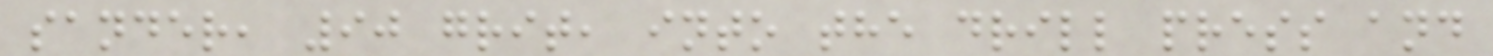sander, 90 grit, into the drill press and
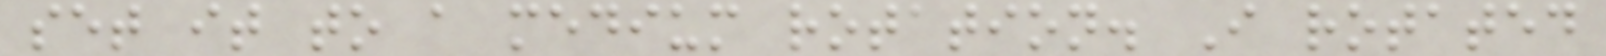set it to a medium rotation. I rotated
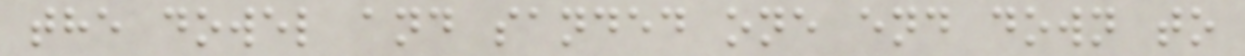the dowel and sanded one end down to
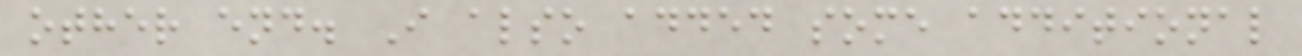other end. I also added some additional
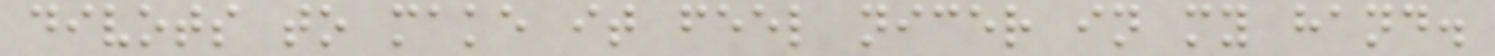divots to make it feel nicer in my hand.
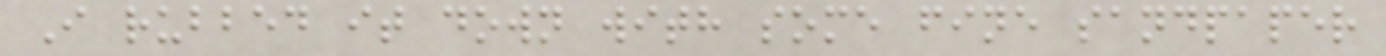I rubbed it down with some fine sandpaper
